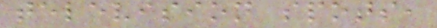television spots,
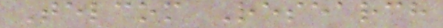Telcom Research
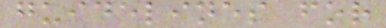guidelines for
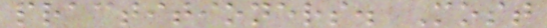practitioners. Most
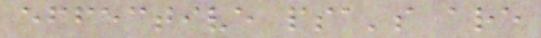effective psa's are
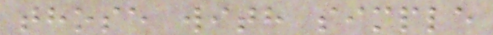those with simple
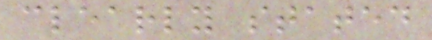clearly stated
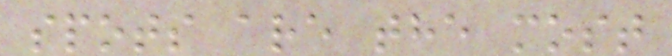spots are the most
